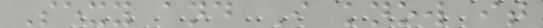Sexy and I know it
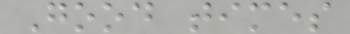Good times
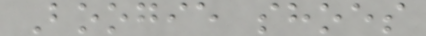Boogie shoes
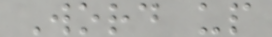Word up
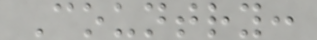Country:
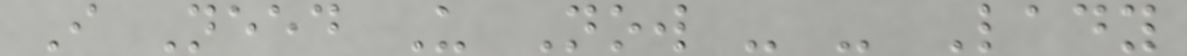I Need U Now - - Lady
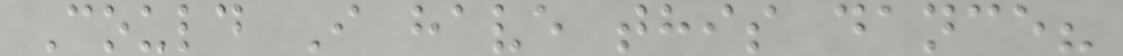Could I have this dance?
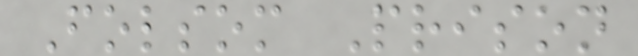Folsom Prison
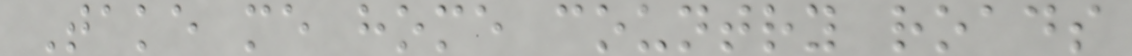Take me home country roads
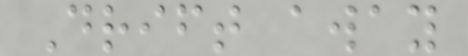Drift away
